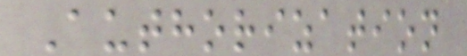Authorization
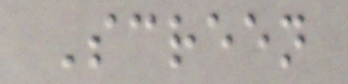Screen
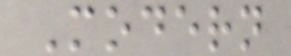Modern
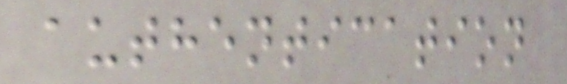authentication
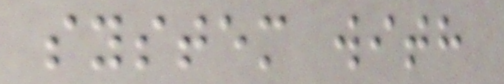system with
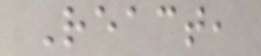React,
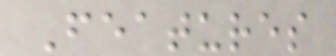Features
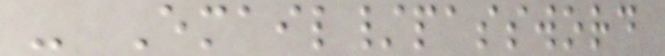- Email/password
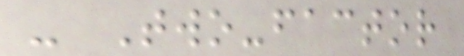- Two-factor
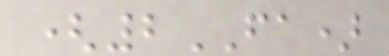(2FA)
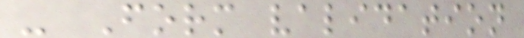- Form validation
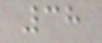38
